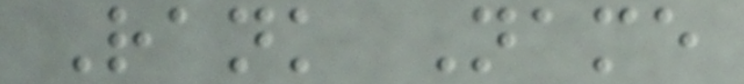Rank Name
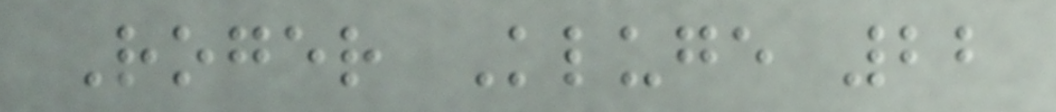Roger Kluge 22
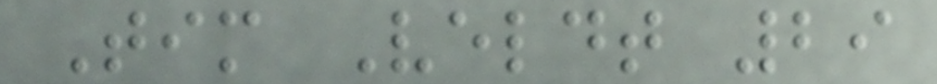Tim Veldt 29
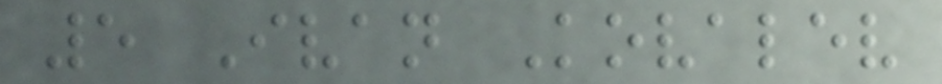5 Ivan Kovalev
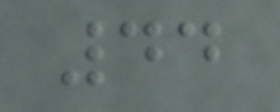44
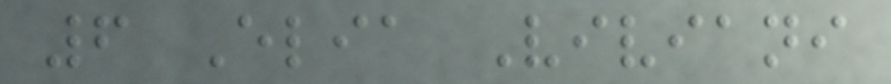6 Elia Viviani
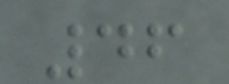46
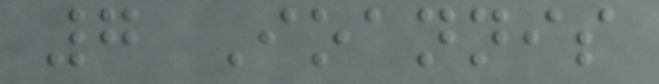7 Ioannis
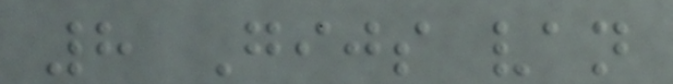8 Gijs van
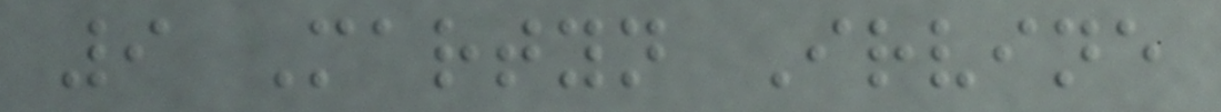9 Martyn Irvine
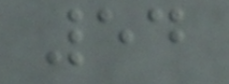54
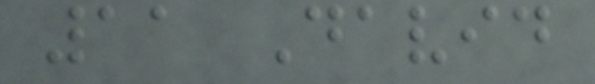11 David
